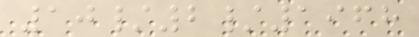10/2/1968
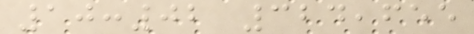10:02 324,655
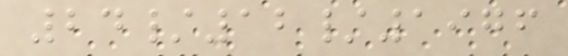24/12/1976
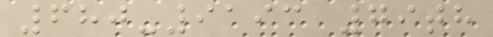680-9193 79th
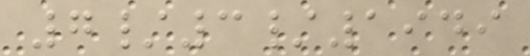7/3/1949
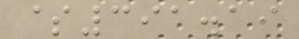$391.19
